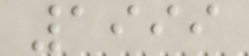1999
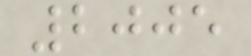2005
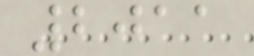2011
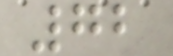72
